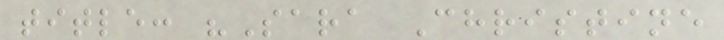title: "Sara Christine
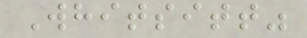Whitsitt"
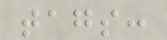tags:
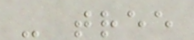- tree
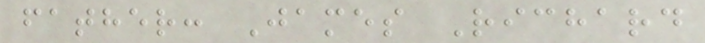father: James Richard
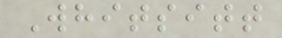Whitsitt
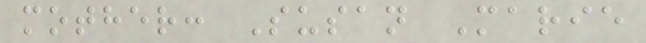mother: Susan Marie
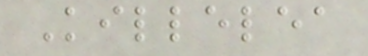Killelea
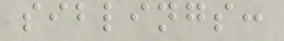siblings:
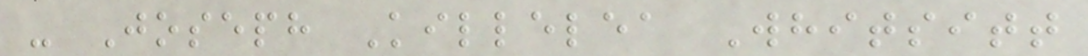- Joseph Killelea Whitsitt
